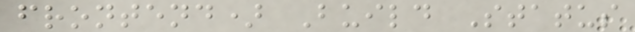frontend) Build Status
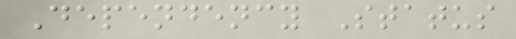Dependency Status
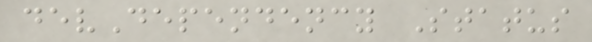devDependency Status
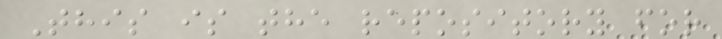This is the repository for
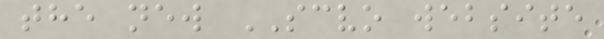the new SCVO website
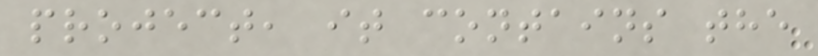project, it contains the
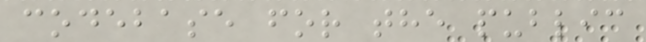codebase for the public
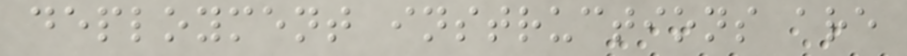deployment instructions are
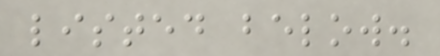listed below.
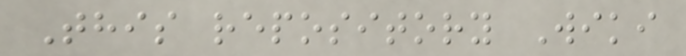This repository Wiki
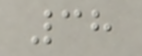38
